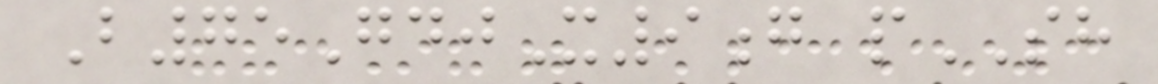B75GdjX9g pSH
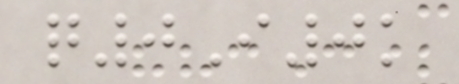q0I0k
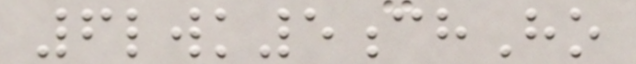6lwk5chHo
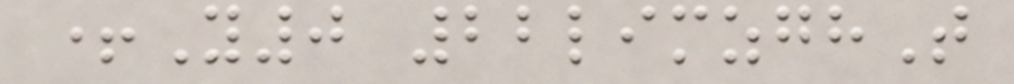+Y0 22limzghT
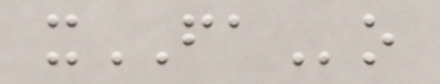xFAo
